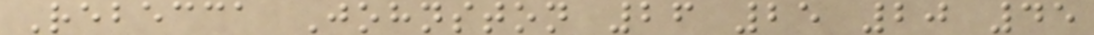Rebecca Johnston 26 25 20 45
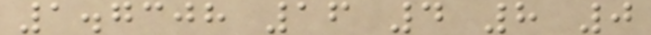1.7308 16 4 8 0
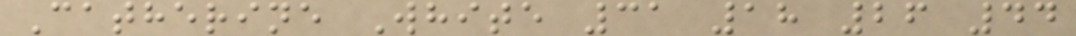Catherine White 31 18 26 44
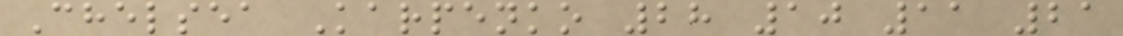Chelsea Karpenko 28 10 11 21
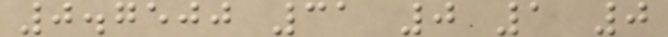0.7500 31 0 1 0
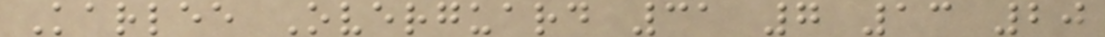Karlee Overguard 31 7 13 20
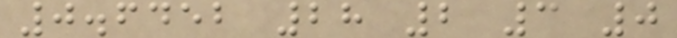0.6452 28 2 3 0
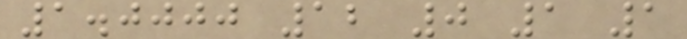1.0000 12 0 1 1
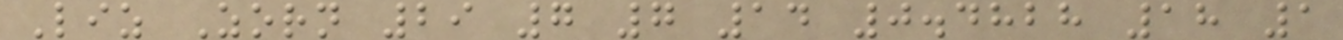Liz Zorn 29 7 7 14 0.4828 18 1
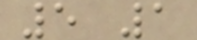5 1
